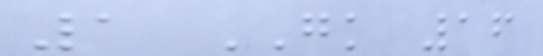1 GK 16
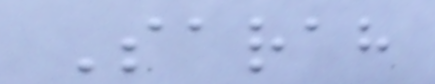Sarah
